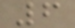6
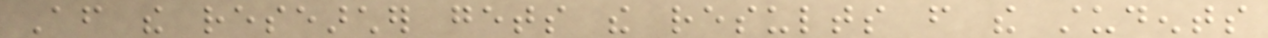After the researcher gets the results from the students
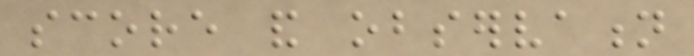score and observation
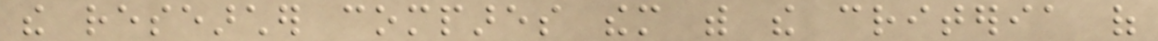the researcher compares them with the criteria of
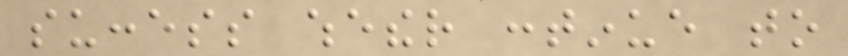success whether continue to
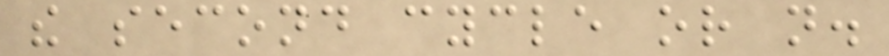the second cycle or not.
